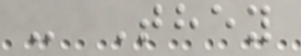- They
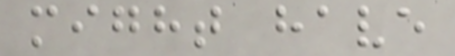might have
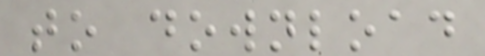to download
